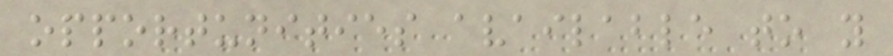opportunities available to you
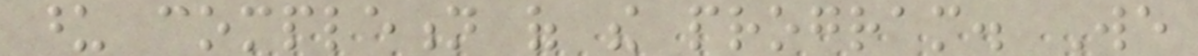upon completion of the program. We
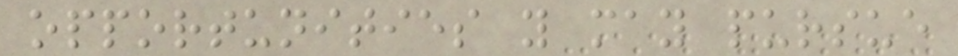opportunities you may pursue
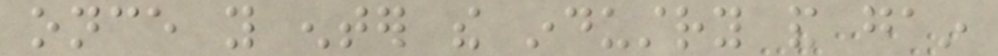once you enter the industry and gain
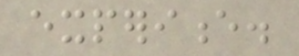experience.
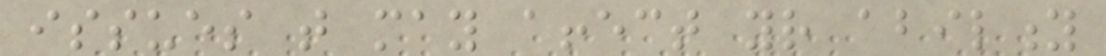issues that may affect your ability
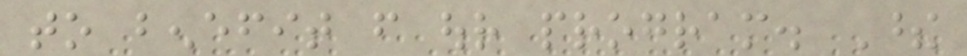to benefit from our program. These
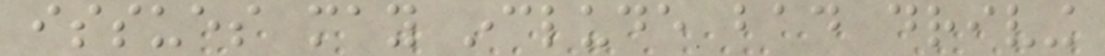issues may include bad driving
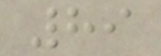89
